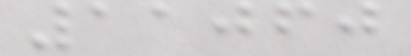11060
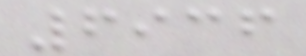6936
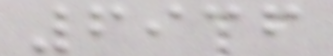6936
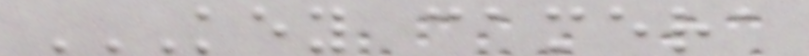KEY CAMERA
